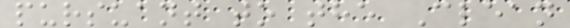pursuant to the Clean
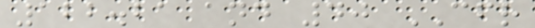122.21 and 40 CFR
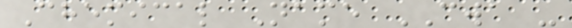Chemical Name CWA -
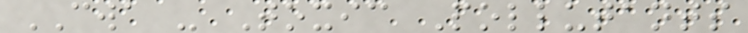CWA - Toxic Pollutants
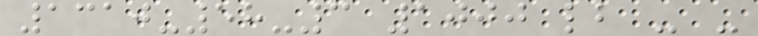1310-58-3 1000 lb - -
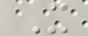X
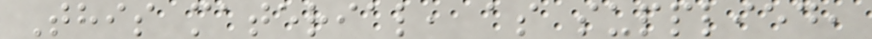This material, as supplied,
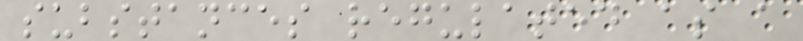substances regulated as a
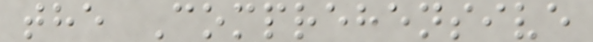the Comprehensive
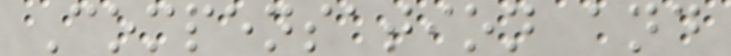Compensation and
